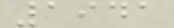1941
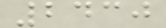2430
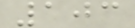103
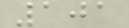101
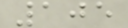105
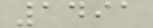1491
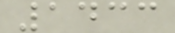1433
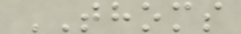THOMS
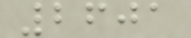2601
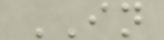IN
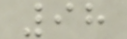98
